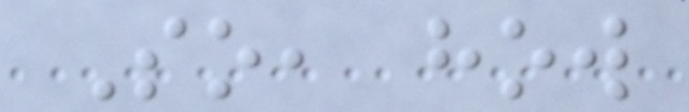So, how
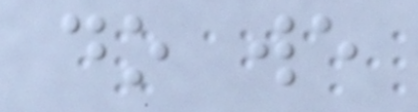do we
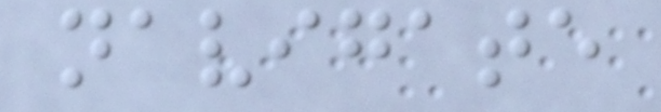navigate
